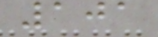101
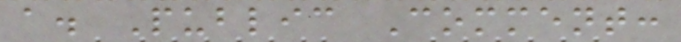a. Public Comment:
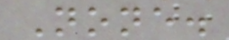None.
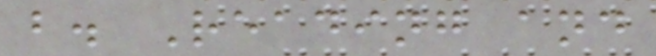b. Reading and
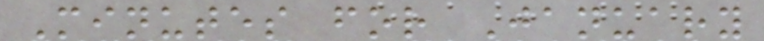Minutes for January
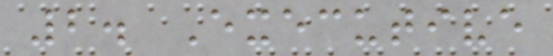2. Executive
